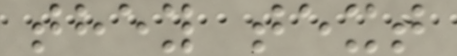they text
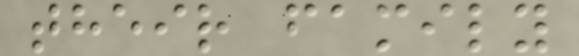their family
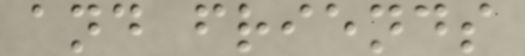and friends
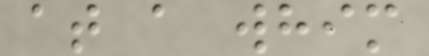at a whim
